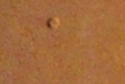a
